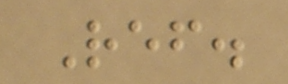Ref.
